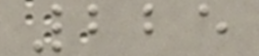225
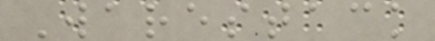Warestack
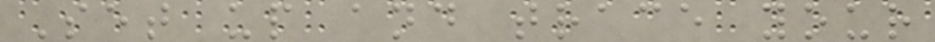Set up and trace your
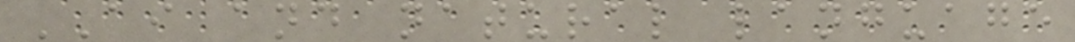AI and natural language
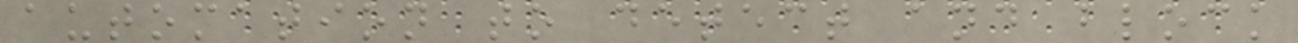automation to detect and block
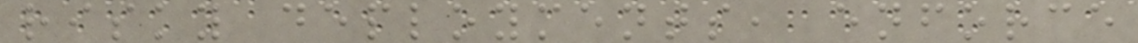risky deployments, enforce
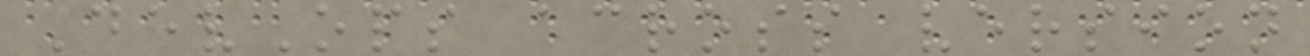DevOps across version
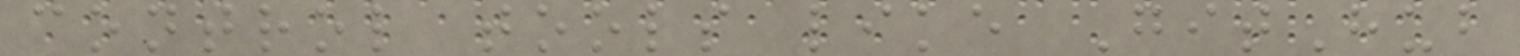control tools like GitHub
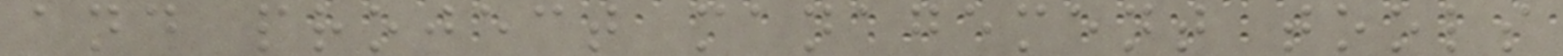and project management tools
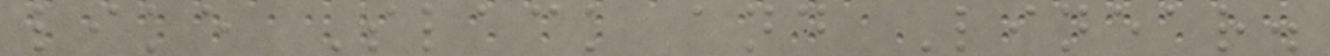like Slack and Linear.
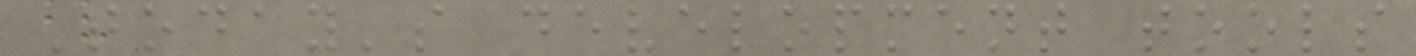Today's development tools
